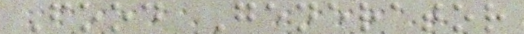Food Generator
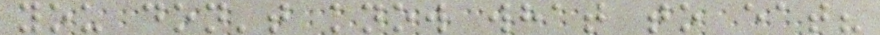you don't know what to eat?
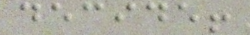decide!
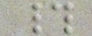#
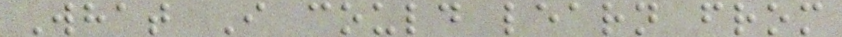What I could learn from
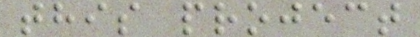this project
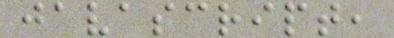javascript,
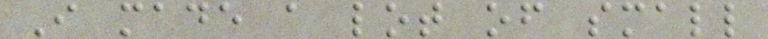I made a lot of small
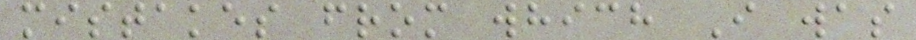mistakes from which I was
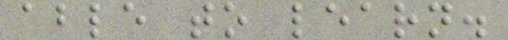able to learn.
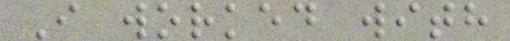I worked with
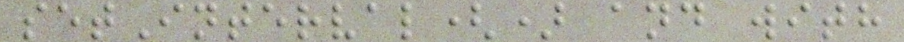setInterval() and with
